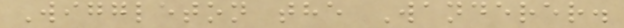Wiggleton the Wanderer.
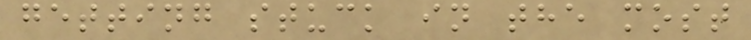getting stuck in the most
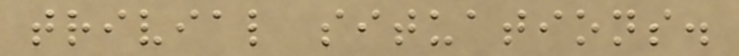trivial situations.
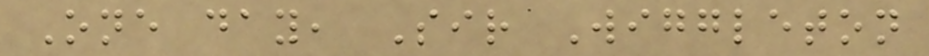One day, Sir Wiggleton
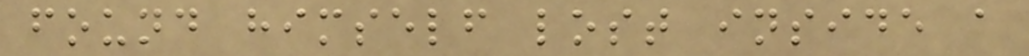found himself lost inside a
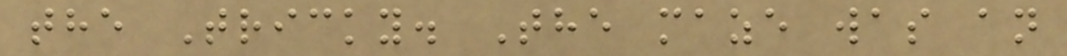the Tricky. The maze was an
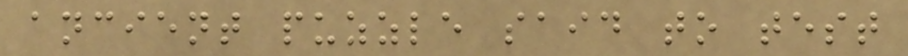ancient puzzle said to test
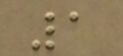1
